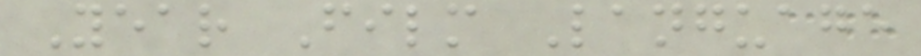Year Film Language
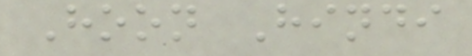Hoon Hindi
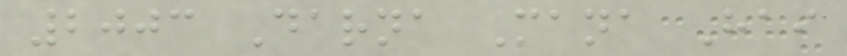2003 Darna Mana Hai
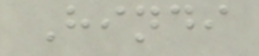Hindi
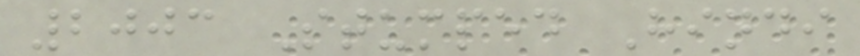2003 Stumped Hindi
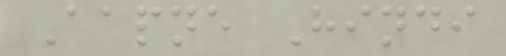Aapne Hindi
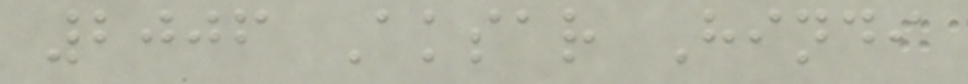2006 Aksar Hindi
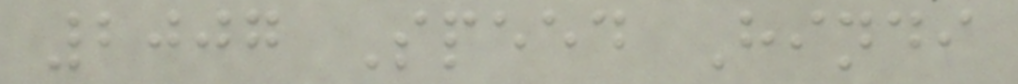2007 Speed Hindi
